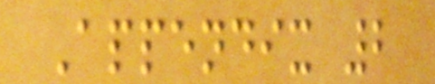Appendix 2
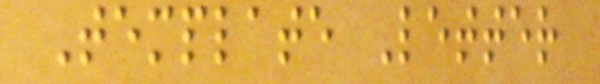Template Letter
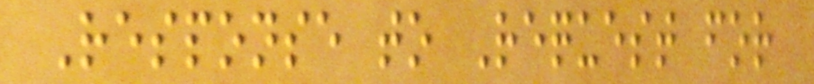Response to Request for
